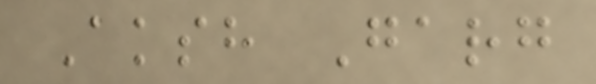Aksh Garg
